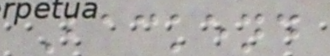Backend
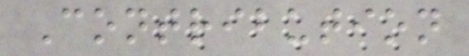Contribution
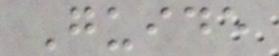Guide
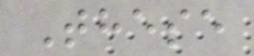These
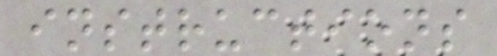instructions
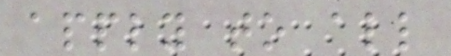apply to all
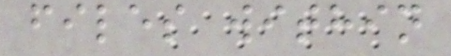files within
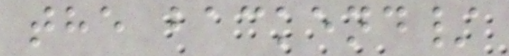the backend/
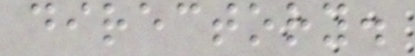directory.
